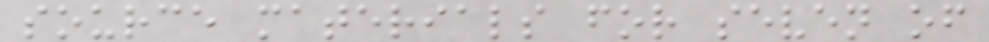source materials for seven of
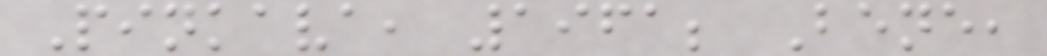Pinkava, 1961; Bene,
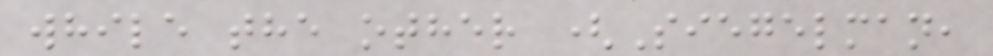while the other (Siegelman,
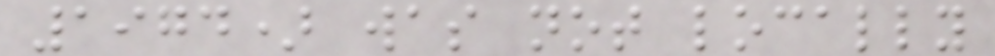1974) was not locally
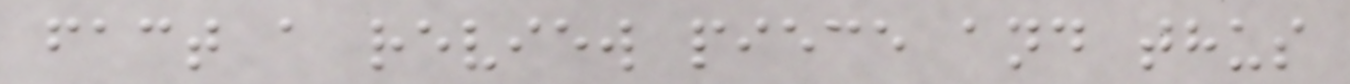fact a review piece and thus
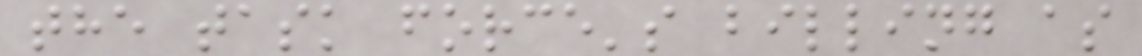the task force's billing as
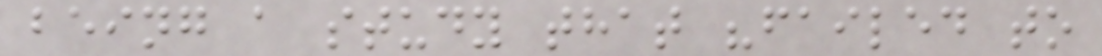being a study that "failed to
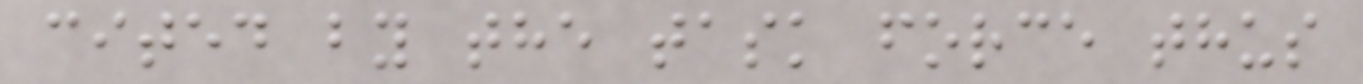cited by the task force thus
